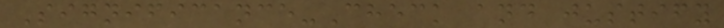Significance-Check and justify
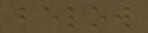below
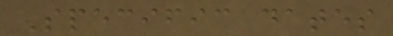Specific dates
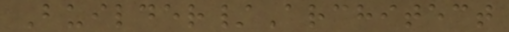Builder/Architect
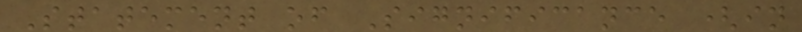Statement of Significance (in
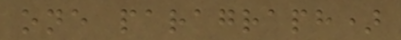one paragraph)
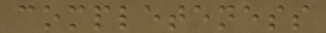completeness
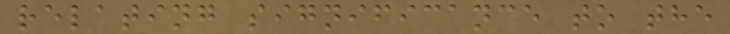relating significance to the
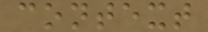context
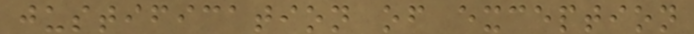justification of exception
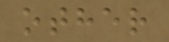other
